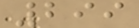299
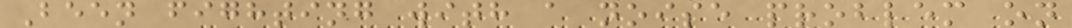Been fighting with a noise problem on
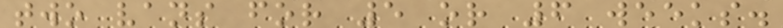two vans for 5 or 6 weeks.
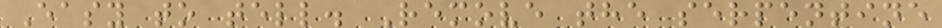Easy to tell. Remove the serpentine
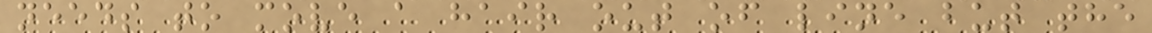needs to move a hair out of line but the
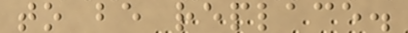to be replace.
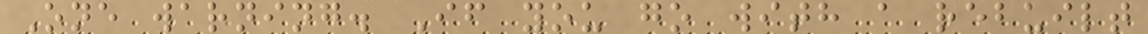One warning. If you go with a rebuilt
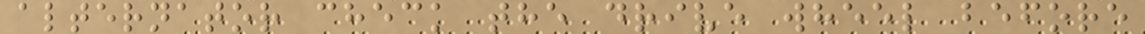alternator check the drive wheel before
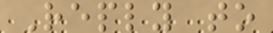Reply to
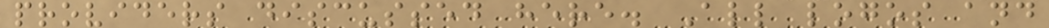providers discussed here. All logos and
